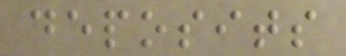deposits
